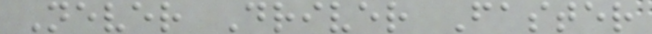Never Driver Faster
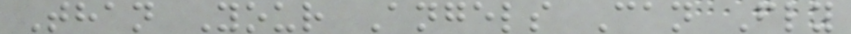Than Your Angels Can Fly
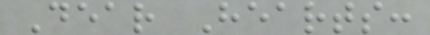Dear Hearts:
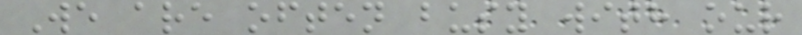We are often busy with our
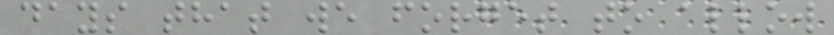days that we forget to allow
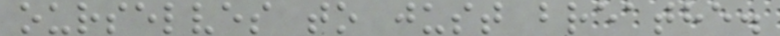ourselves to just breathe.
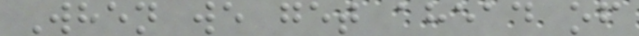When we get ahead of
